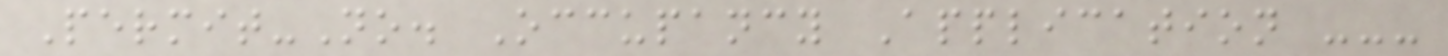Permit-No. Occupancy Application ---
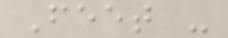Feet -
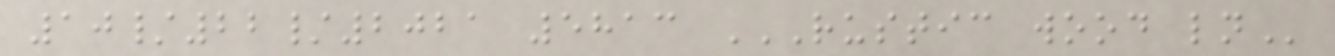10/22/2021 5813 RUSTIC WOOD LN
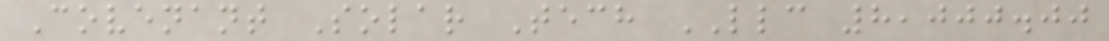Covenant Solar Tech LLC 8,000.00
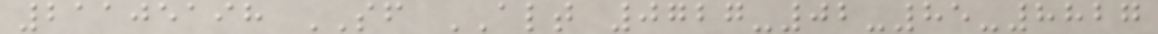21105198 SF ALT 0727-02-85-8827
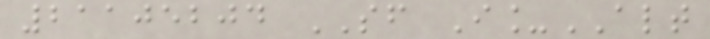21105204 SF I_ALT
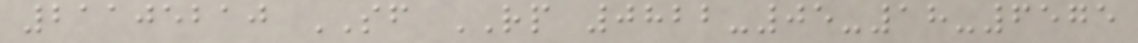21105210 SF RP 0822-05-18-6575
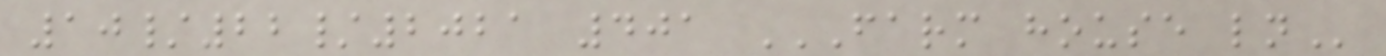10/22/2021 401 FARM HOUSE LN
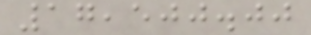17,500.00
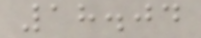18.04
